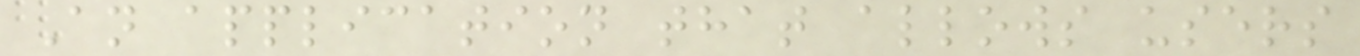An application that allows users
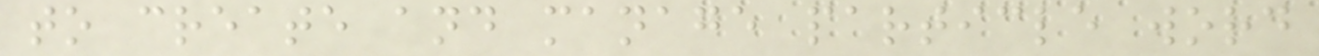to create and manage particle word
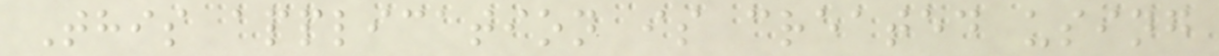This application is created using
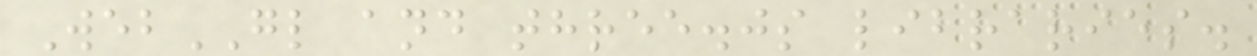WebGL and three.js libraries.
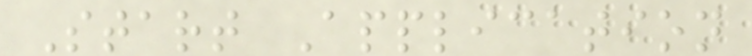Start Application
